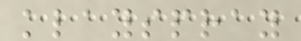klayspray
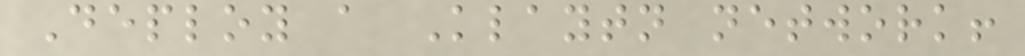Deploy a Klaytn network!
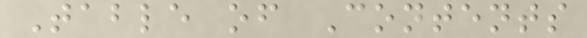Table of Contents
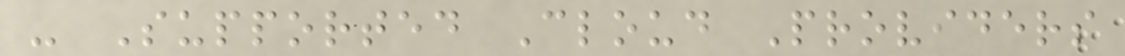- Supported Cloud Providers
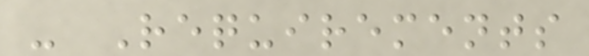- Requirements
